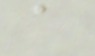a
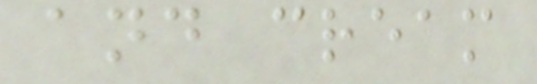and cream
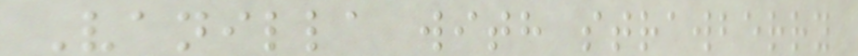Vanilla with strawberry
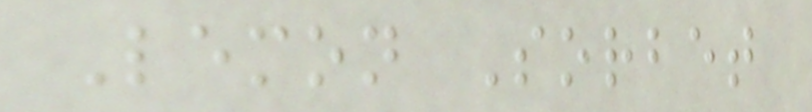Lemon Sorbet
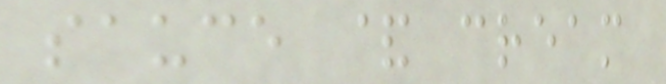sauce & cream
